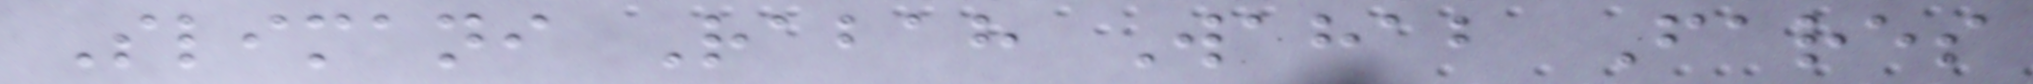Slimani Rabah Wahab Fares
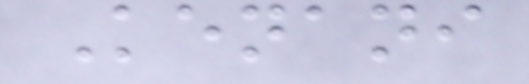Kenani
